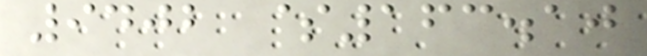9402 $163.10
